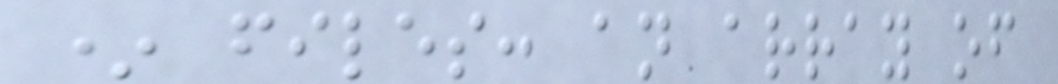* files: an array of
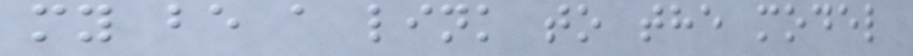my be a link to the model
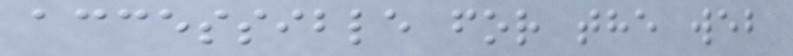accessible for the web
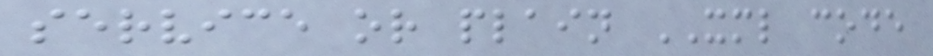service or plain XML code
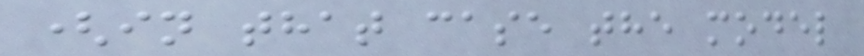(in that case the model
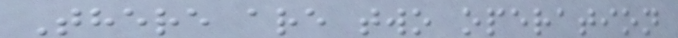There are two operation
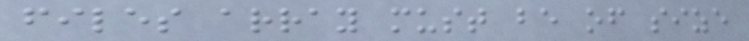files array must be of size
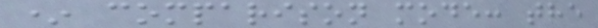* comparison mode: the
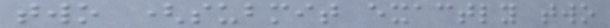two (submit exactly two
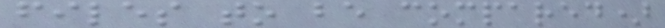files to be compared)
